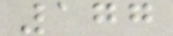177
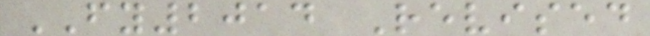FY2014 Revised
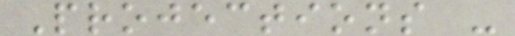Projections -
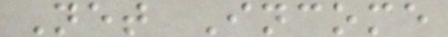Net Income
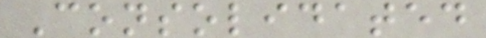Consolidated
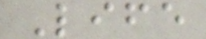Life
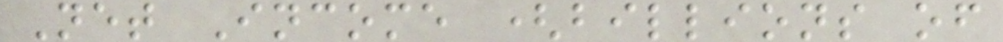Net Income (billions of
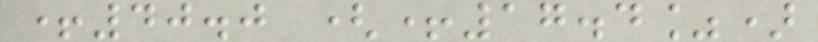+40.0 (+17.4%)
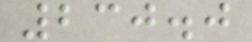230.0
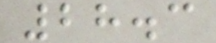28.3
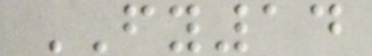FY14
